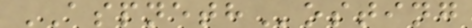ASPNETHosting
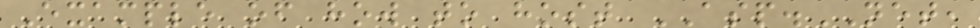Example of how to host ASP.NET,
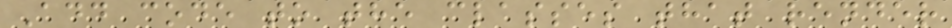Add code to the classes that render
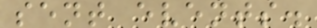sent events.
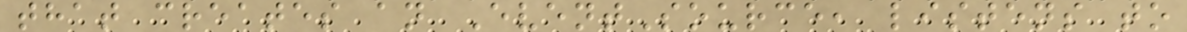that creates an EventSource, listens to
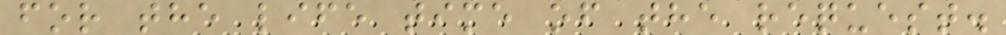for the life time of the request.
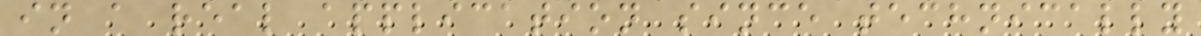in a real application since technically
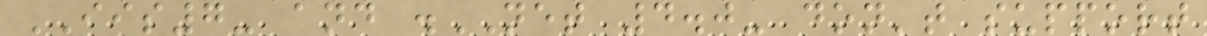IIS7- and .NET 4.0- don't support
